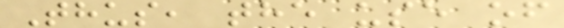Thus, the use of
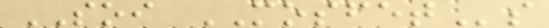SOI MOSFETs
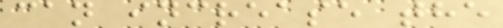can increase the
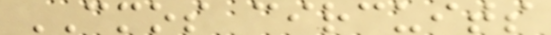CMOS circuits
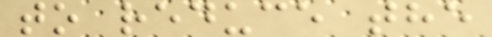to reduce the
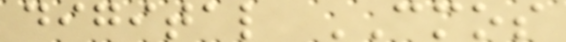digital CMOS
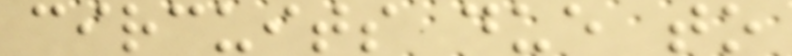circuits due to
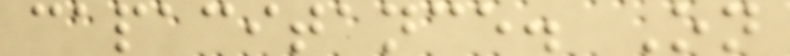capacitance. On
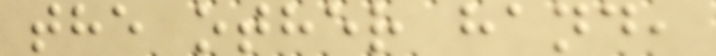the other hand,
